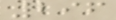296
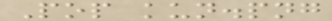Pop kun.png
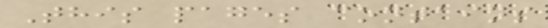This pages contains
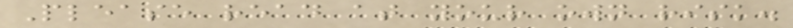Please read at your own risk.
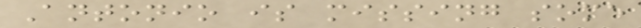Antonio is missing some
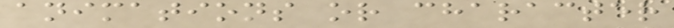animations or character
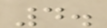4.
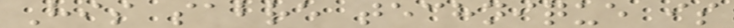His sabre technique is
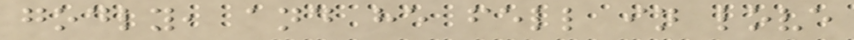godly, and he fell in love
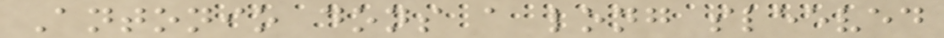Antonio dons a long sleeved
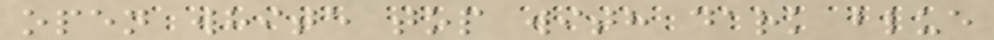open white top with dark blue
